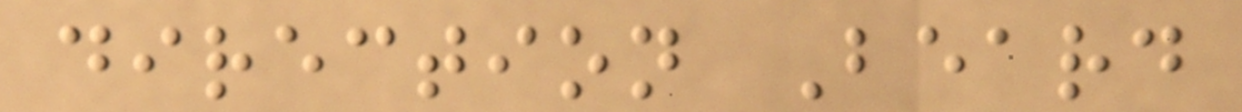direction Beard
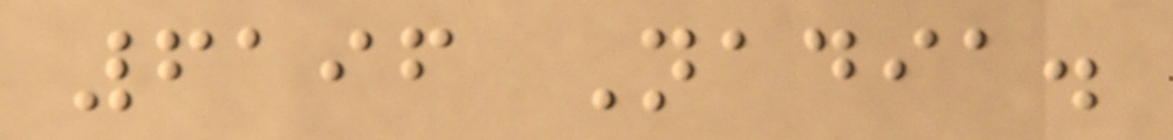6196 Nadia.
